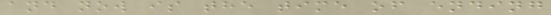and now is the time of ending
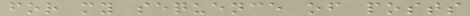for my sequence of posts
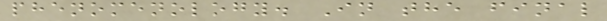phenomenology. In the final
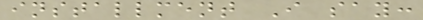installment I say:
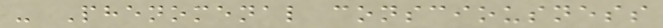- Phenomenal consciousness
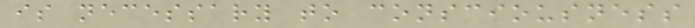is necessary to consciousness
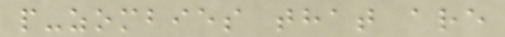p-zombies that are
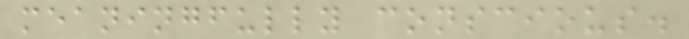meaningfully conscious.
